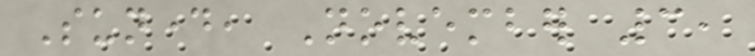Sunday, November 3,
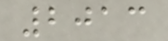2013
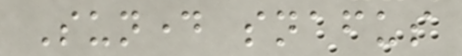Sunday snafus
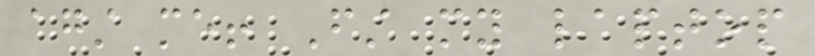against me! First my laptop
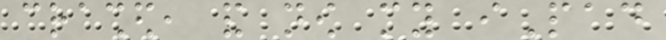crashed, and now my iPad
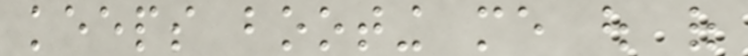keeps booting me out of
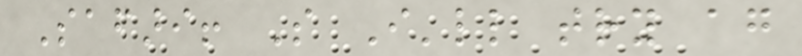Safari! So I'll try again
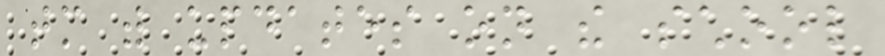tomorrow with updates on the school
